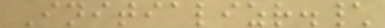Initializr.\
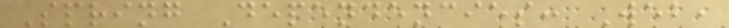Spring Dependencies: Web,
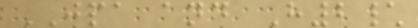JPA and H2\
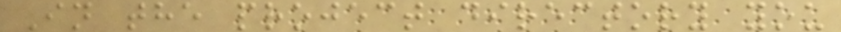In the project directory you
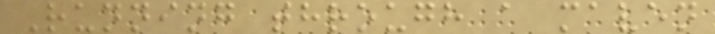Running through a maven
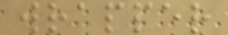wrapper
